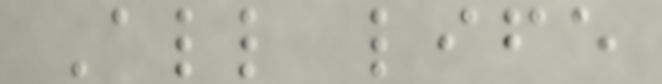All life
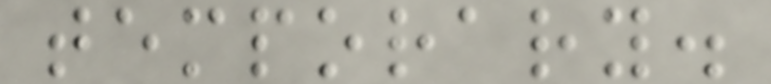temporary.
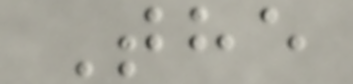The
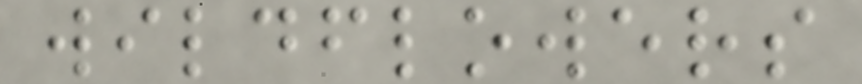wildflowers
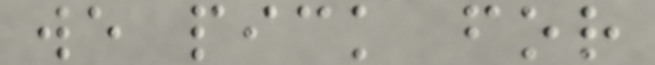we pick for
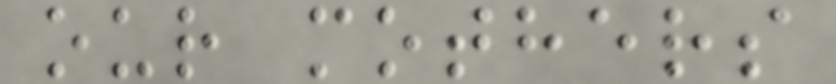our mothers
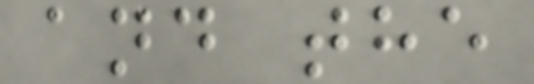and the
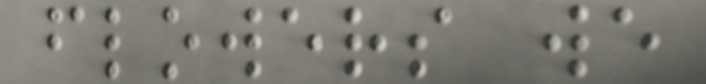flowers we
